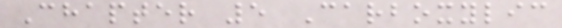Chapter 5 Carboxylic
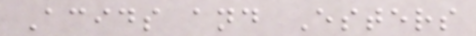Acids and Esters
